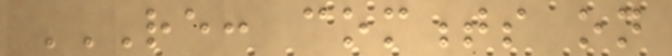RE: COMMENTS ON
